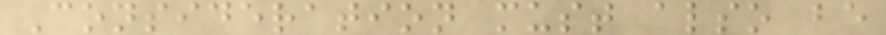Consideration must also be
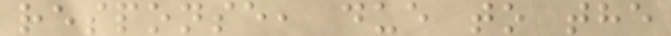response, due to the
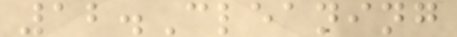12.Cleaning
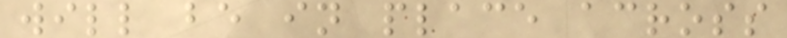will be in place across
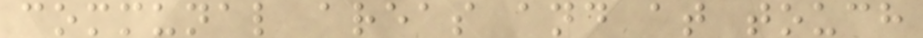communal areas and at touch
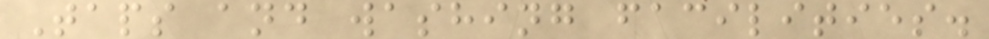Taps and washing facilities.
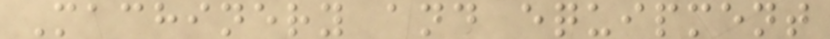Machinery and equipment
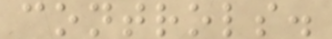controls.
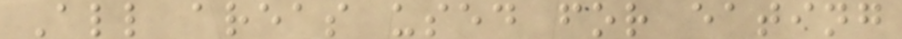All areas used for eating
